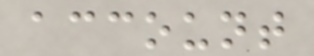account
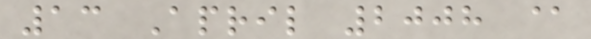13 April 2008 @
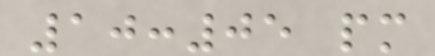10:05 pm
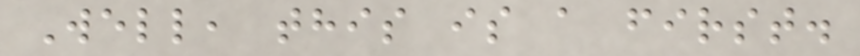Well, this is a first.
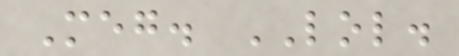Meg. LOL.
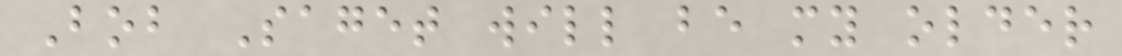Bob Saget will be my older
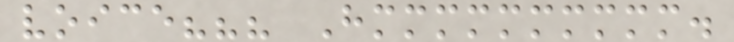voice??? Hmmmmmmmmmm.
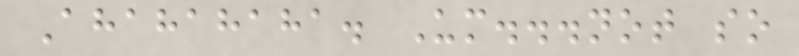Ahahahaha. Um...not so
